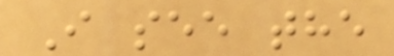I see the
